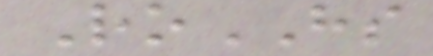RoHS
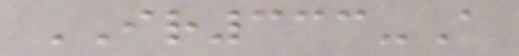IR333-A
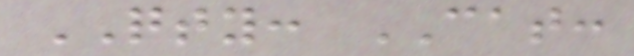QTY: CAT:
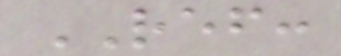REF:
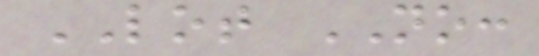LOT NO:
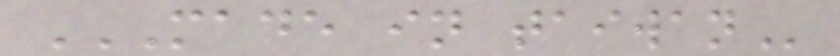MADE IN TAIWAN
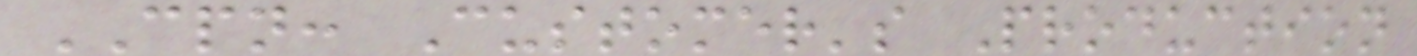CPN: Customer's Production
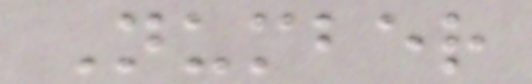Number
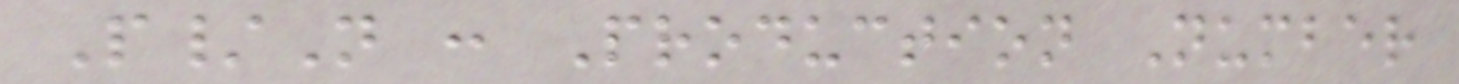P/N : Production Number
